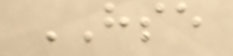HSE
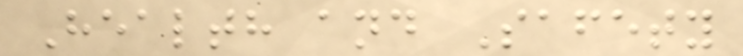Health and Safety
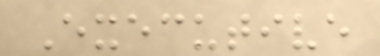Executive
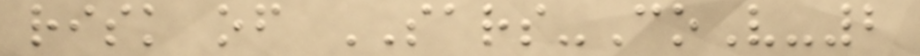risk of SARS-CoV-2
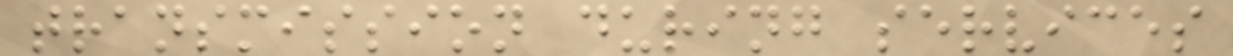transmission during services
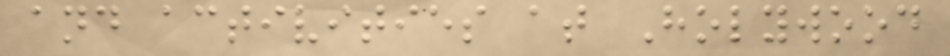and activities at Holywood
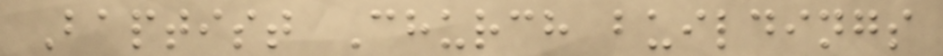Baptist Church buildings
